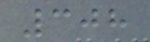308
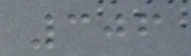306
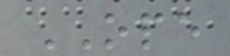OPE
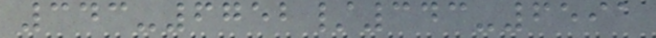343-6752/343-6591
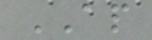AP
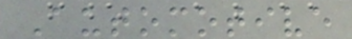Automotive
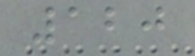120
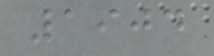1904
